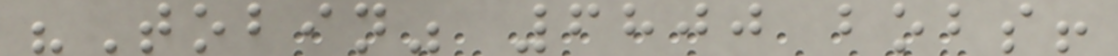"Tobin" 6800 bobs!
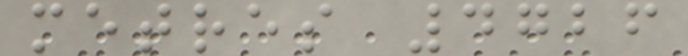metres 4726
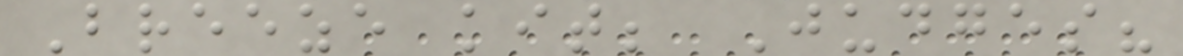Breeze kit; Judges?
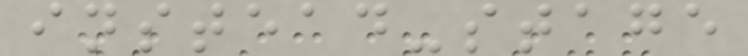instead-stage
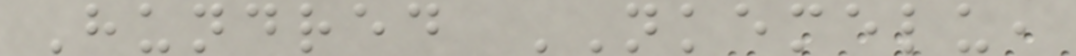Hundred NKEMELU,
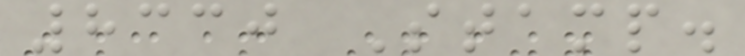8330 Stamp.
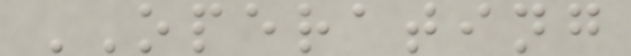OPERATING
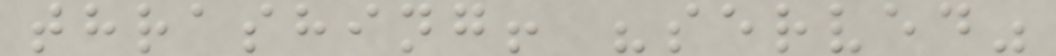thrashing! "served"
